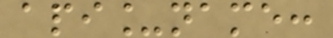api_name:
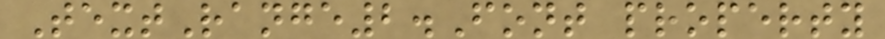TextRange2.Font property
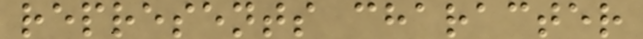represents character
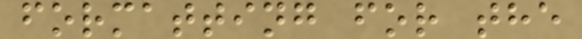formatting for the
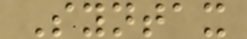Syntax
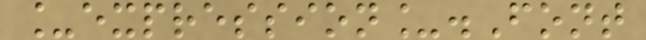_expression_.Font
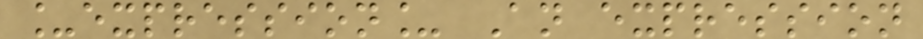_expression_ An expression
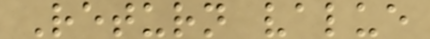Return value
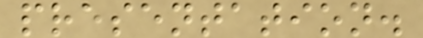presentation.
